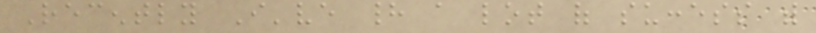Recently I've had a lot of success with
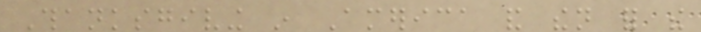Thanksgiving in America and then for the
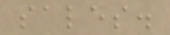sales.
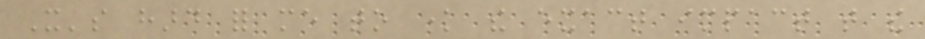It's hard for me to know the exact impact that the
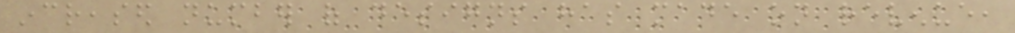increased number of designs has made on revenue,
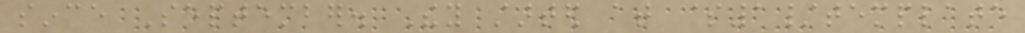since September. They started at $1/template
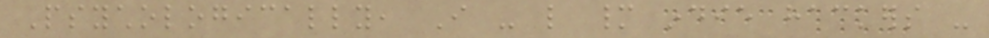Psychologically, I - like many indie hackers -
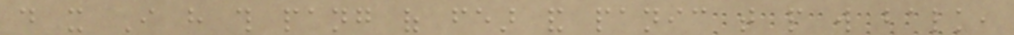do it I have this pang of fear and panic that people will balk,
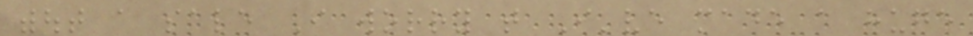without a sale I worry that I've made a huge
